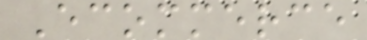Ecommerce
